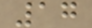17
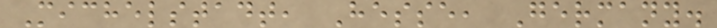Michelstadt, Hesse, Germany.
